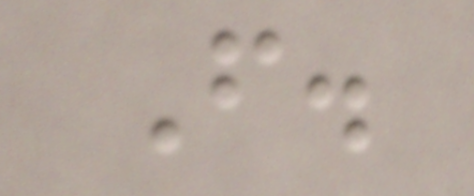F.
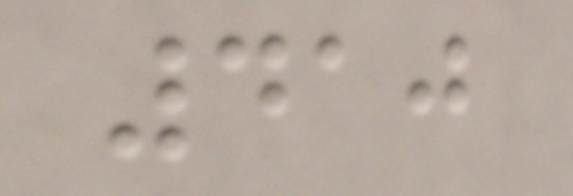410
